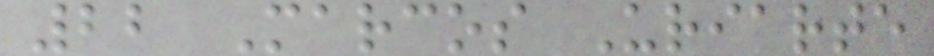22 Marcos Uriarte
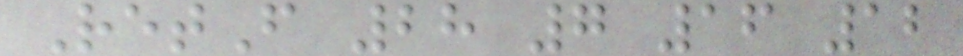RetF 28 7 16 12
